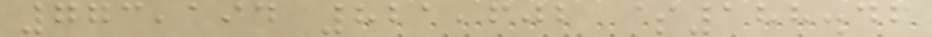773,194 821,602 $188.46
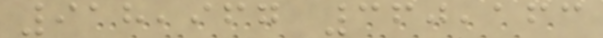918,967 360,163
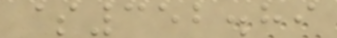$352.89
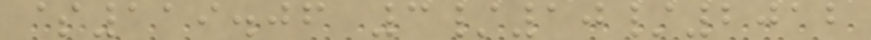$119.06 3/10/2012
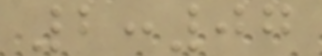2:07
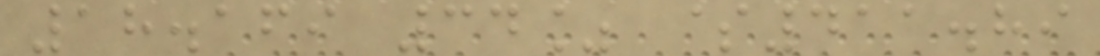18.169 34% $411.89
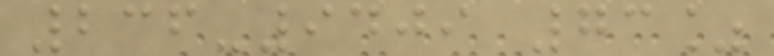236-9409 73%
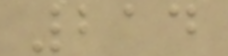214
